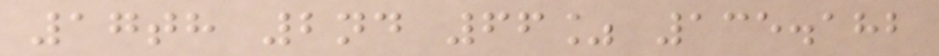17th 2nd 66% 135.182
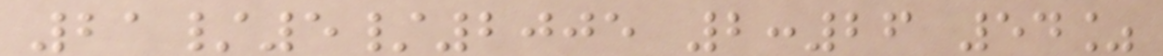21/5/2005 2:26 54%
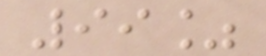99%
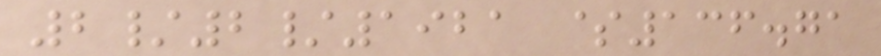2/2/1921 $136.71
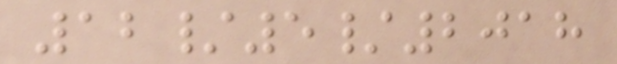12/5/2018
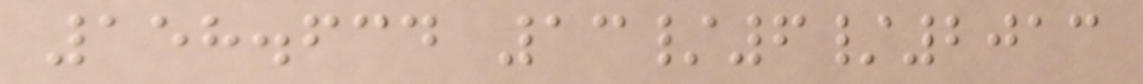158.634 13/6/2013
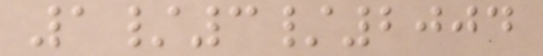1/3/2004
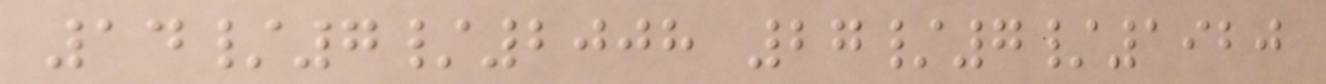14/7/2008 27/7/1920
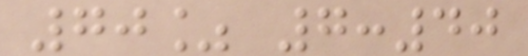70% 7:40
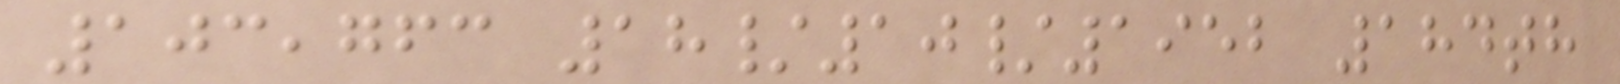103,763 18/10/1952 184th
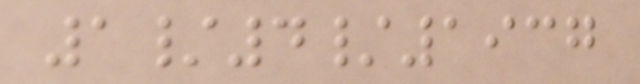1/4/1937
